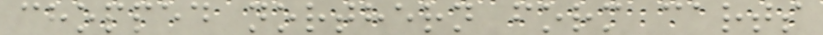chopped northern form carts
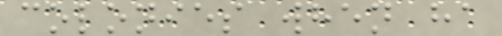colonies when ha
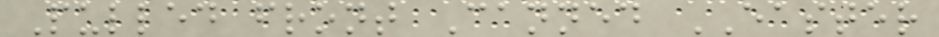Pulled front Canned EASTER
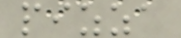pizza
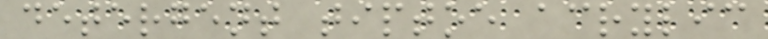detergent tiptoe acrylic
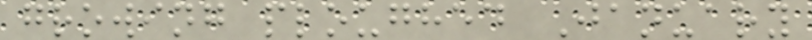growing ploughed January
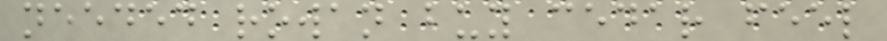needed rowan buy cedar feel
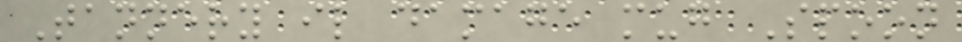Tannery il damage mug Spoon
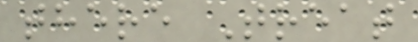there Treat
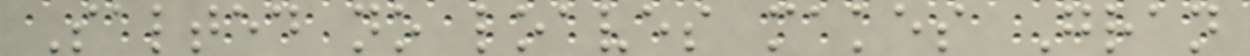Salted no loaves makes Gran
